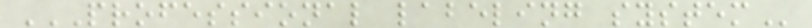PROFESSIONAL LABELING SYSTEM
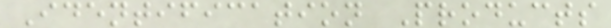Identification Products
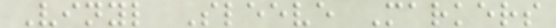Vinyl Sleeve Markers
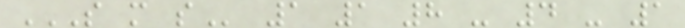S M S 1 1 8 - 4 - 1
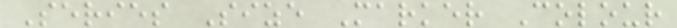Series Size Marker Colour
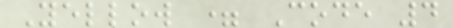Yellow = Code 4
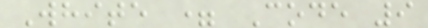White = Code 9
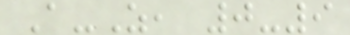A-Z, 0-9
